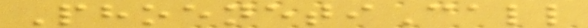PhoenetiCall
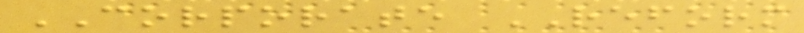CORPORATE REFORM
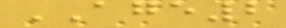AGE2
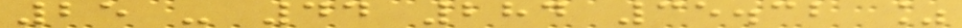25 - 44 284 35.32 %
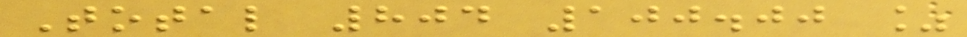Total 804 100.00 %
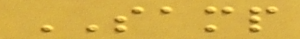SAMP
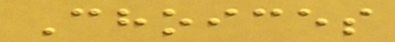Choices
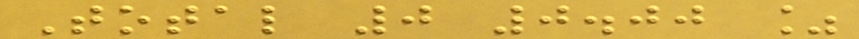Total 0 0.00 %
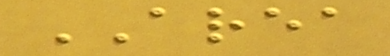AREA
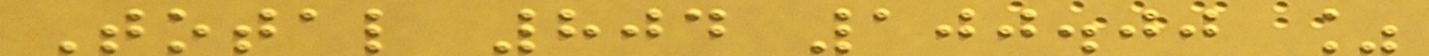Total 804 100.00 %
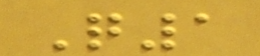Q1
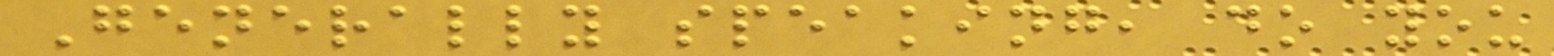Generally speaking, do you
